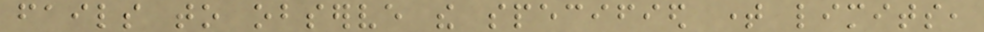fails to observe the specified time limits,
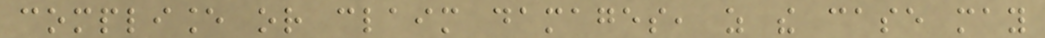compliance or claim damages, as the case may
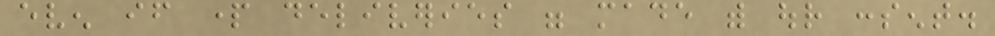even if part deliveries were made with our consent.
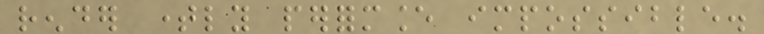render timely performance impossible.
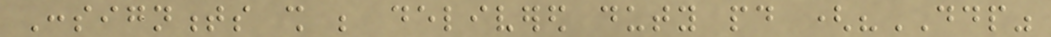Consignments shall be delivered duty paid ("DDP"
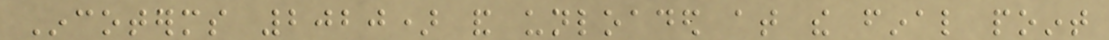Incoterms 2020) and unloaded at the final point
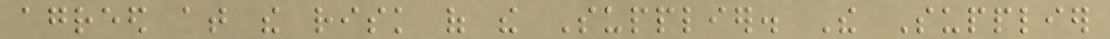agreed at the risk of the Supplier. The Supplier
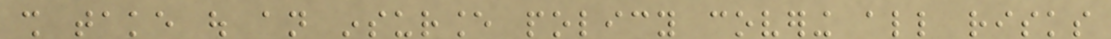shall take out an insurance policy covering all risks
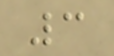3
